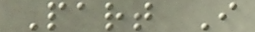Part I
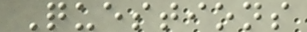Questions
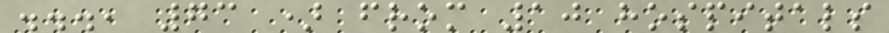..., 73 ) from 10 hospitals
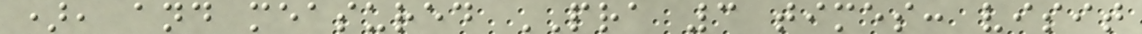), and measured PRA 3 times: visit
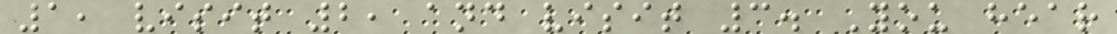1, visit 2, and visit 3. You hear
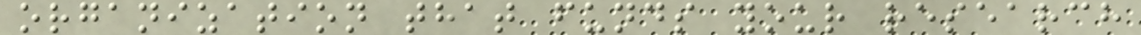organization that funds your research
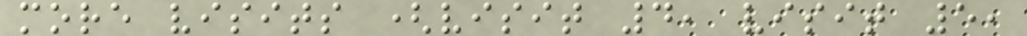more visits (visit 4, visit 5,
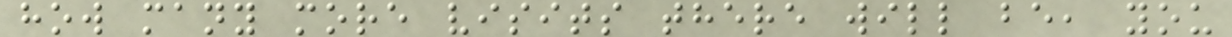how many more visits there will be, you
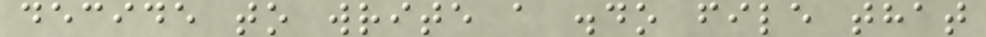decide to write a .do file that
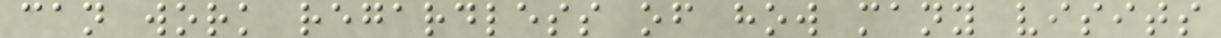can work regardless of how many visits
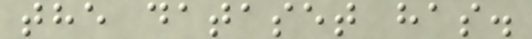the dataset has.
